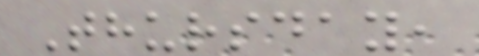Thursday,
